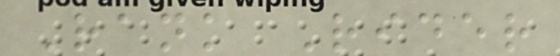Rank Rider
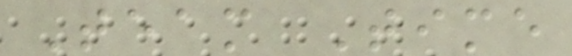Team Time
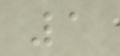1
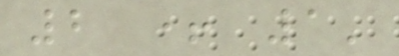2 + 1'
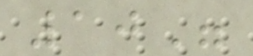10"
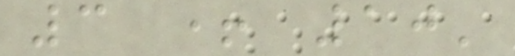3 + 10'
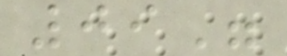09"
